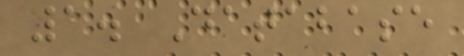1. Database
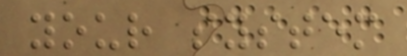your system
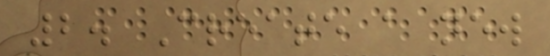2. Create a new
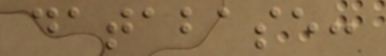database:
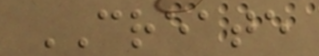CREATE
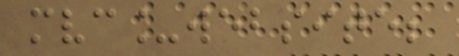mvc_website;
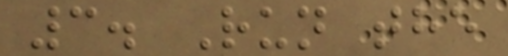3. Run the
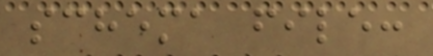schema file:
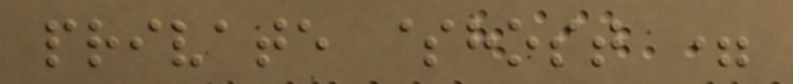private $host =
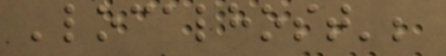'localhost';
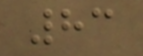83
